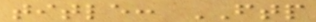title: FTP
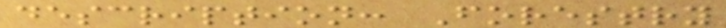description: Forestry
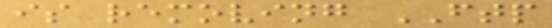is removing FTP
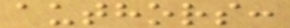authors:
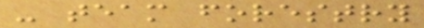- team forestry
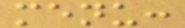menu:
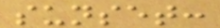sunset:
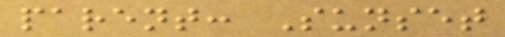parent: Sunset
